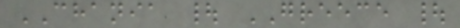CHANIA | GREECE |
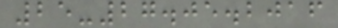25-27.05.2016
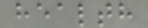health
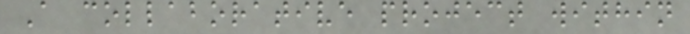A collaborative project within
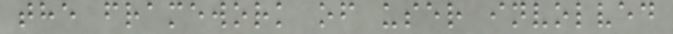the framework of user involved
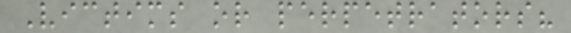Victims or perpetrators?
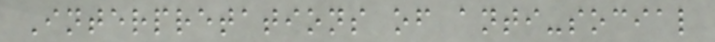Interpretations of anti-social
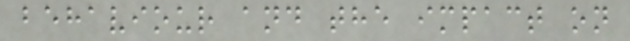behaviour and the impact on
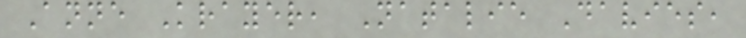Anne Krayer, Natalie Davies,
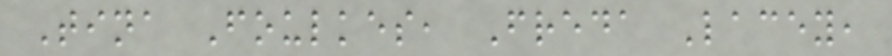Tina Foulkes, Freda Lacey,
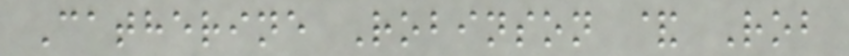Catherine Robinson & Rob
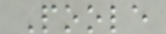Poole
